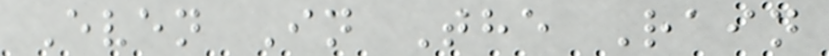Even In The Rain
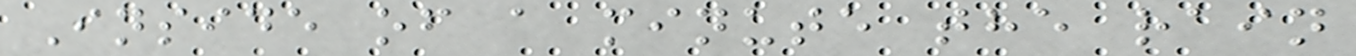Inside of a minute the rain
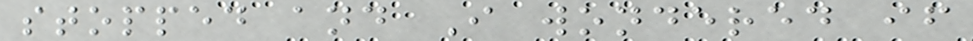stopped and I wondered if
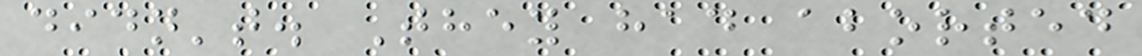didn't. They had aborted
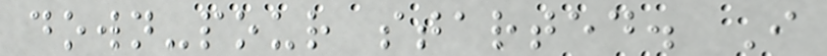down-pour started. I
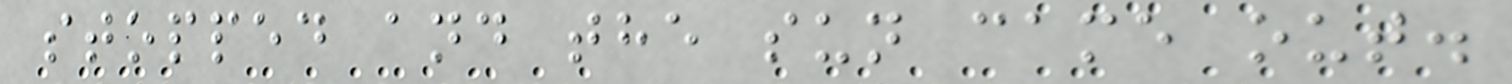stopped and the sun came out.
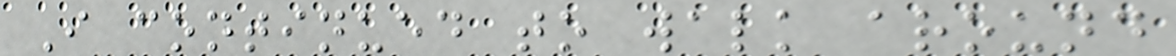I continued to walk around
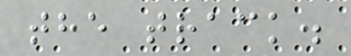the track.
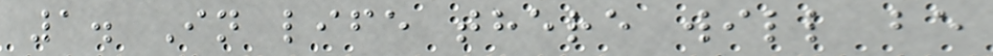1. In life there will be
